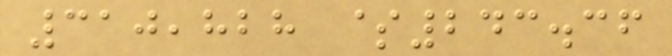310,828 $243.36
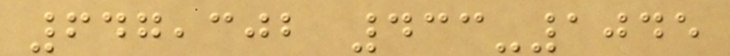647,302 433-1045
